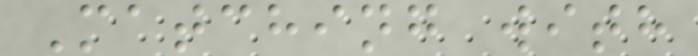Matching with
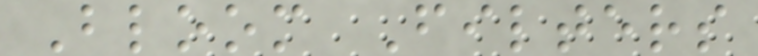Bloom Filters
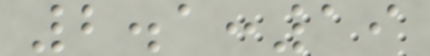2.1:19
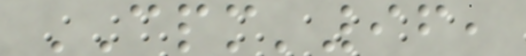CPM'96,
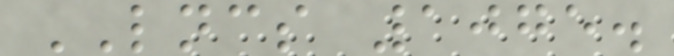LNCS 1075.
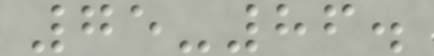75-86.
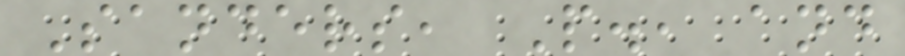Sanders, P., and
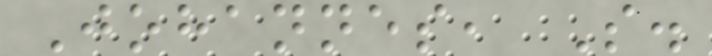Johannes, S.
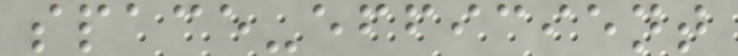space-efficient
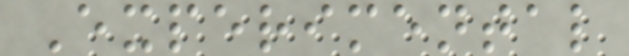Experimental
